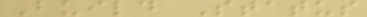Build Status
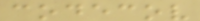codecov
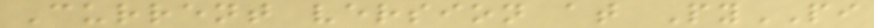Current version at PyPI
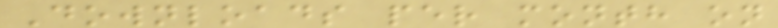Downloads per month on
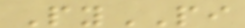PyPI
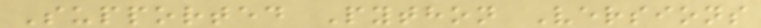Supported Python Versions
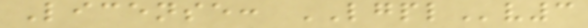License: LGPLv3
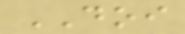DOI
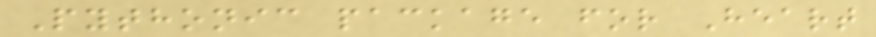Pythonic package for Heart
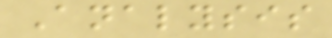Analysis
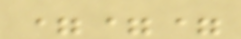===
